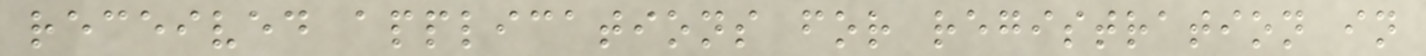received applications for registration in
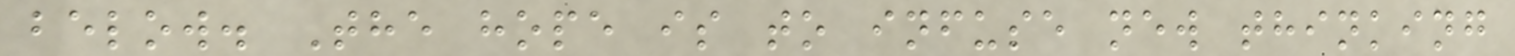below. The hope is to infuse new thinking
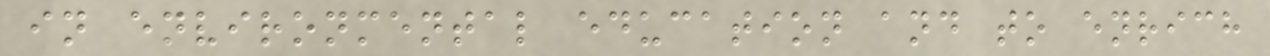in environmental education and to enrich
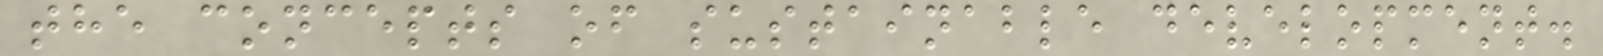the concepts of sustainable development.
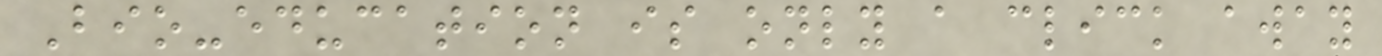Bio-education is only a click away
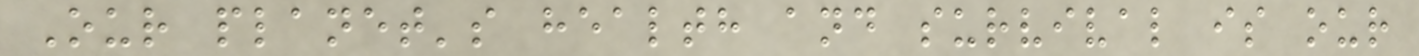Our planet's health and survival is our
